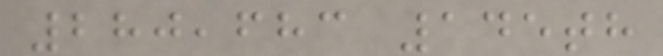280,683 145th
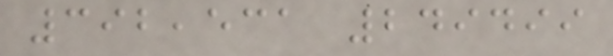392,531 249499
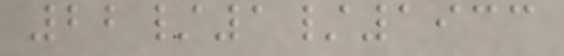22/1/1933
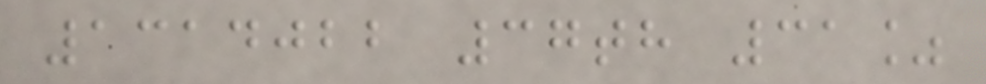1314022 37th 31%
